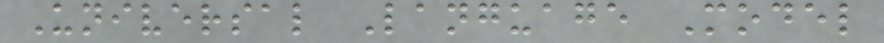Universal Language Model
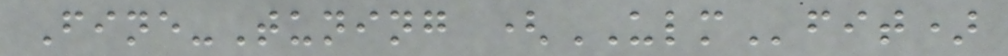Fine-Tuning (ULMfit)
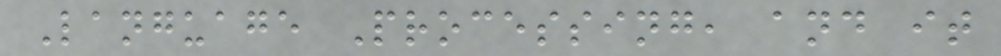Language Processing, and it
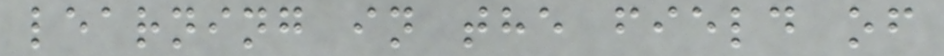learning in the field of
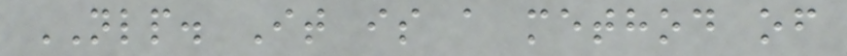NLP. It is a method of
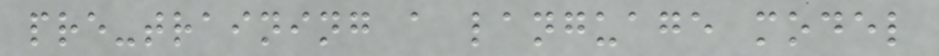pre-training a language model
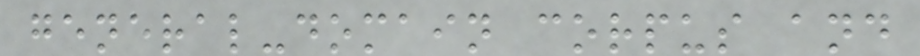general-domain corpus and
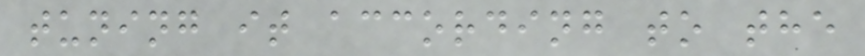tuning it according to the
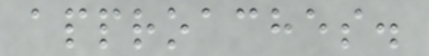approaches.
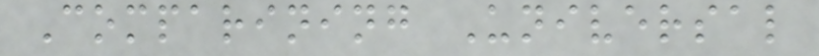Comparining Universal
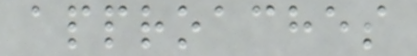approaches
